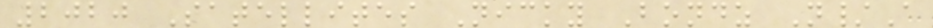2020 Satellites Nicky Bondz N/A
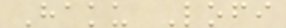Haku Lofi
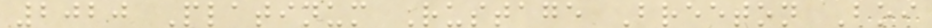2020 Platinum Rustage Breeton Boi
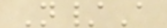N/A
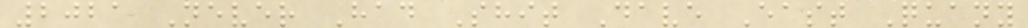2021 Never Had Shit Dave East Quany
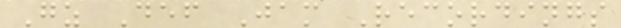Gz Def Jam Recordings
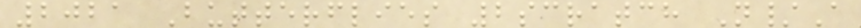2021 Butterflies 2scratch N/A
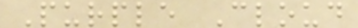Purple Cloud
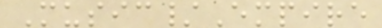Music/Empire
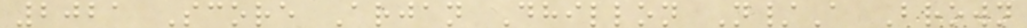2021 Score Arjan Dhillon N/A Brown
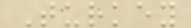Turkey
